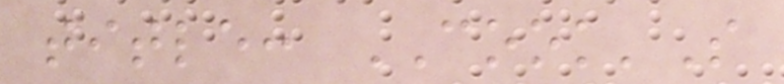title: COOK'S
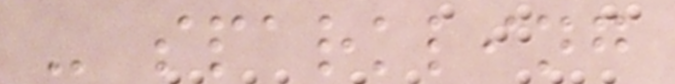- sparkling
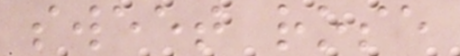sweet rose
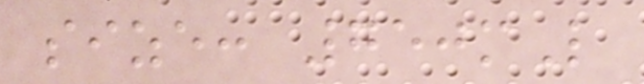size: 750mL
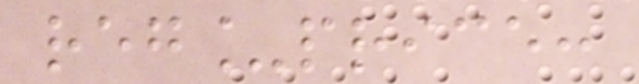reg_price:
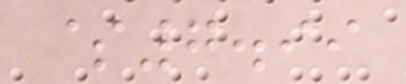$7.99
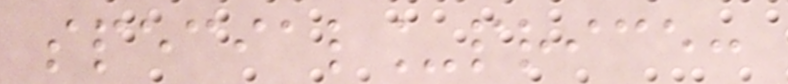special_price:
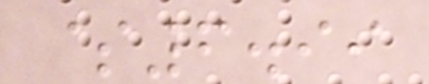$6.99
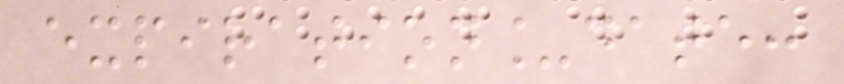expiration_date:
